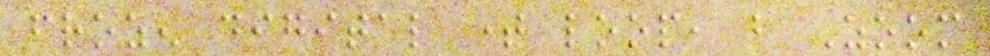frozen digital time loop, but Zoom
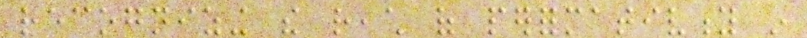recognizing the reach of performativity in
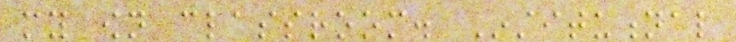my own classroom. Institutional
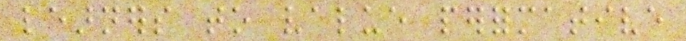learners to value performative
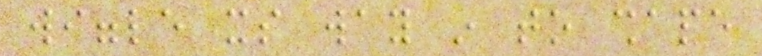wiggle its way in to shape
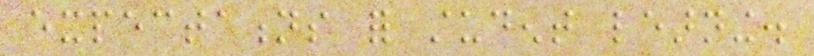expectations for student learning.
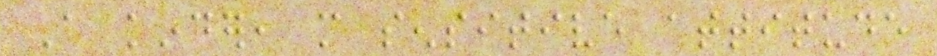A kinder, more sensitive attitude
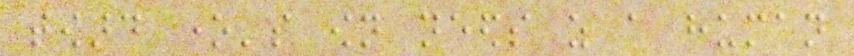toward one's own needs as a human
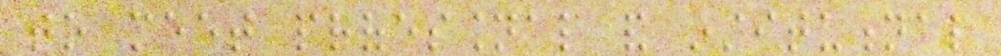to meet professional and institutional
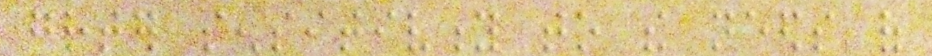greater sensitivity to the needs of
